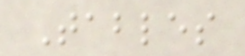Tables
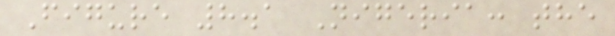Figure 8.1 Nigeria: the
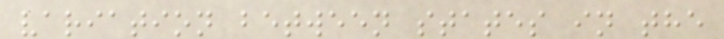variation between states in the
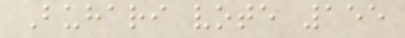Buhari vote 155
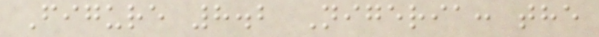Figure 8.2 Nigeria: the
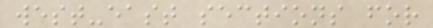west-east sections for
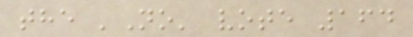the 'No' vote 164
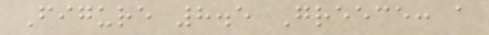Figure 8.5 Greece: a
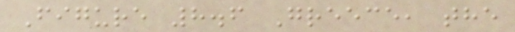Figure 8.6 Greece, the
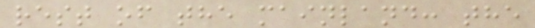rest of the mainland: the
